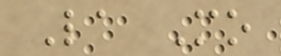La Mo
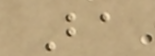Ba
